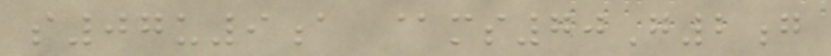s07u9a @ms70G2g
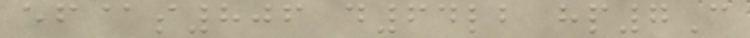ef@s806 d64lb hp7C
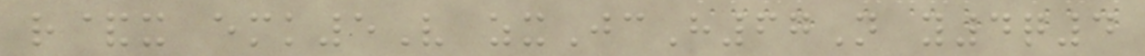r&x emk5V zxJcH67N y4q4
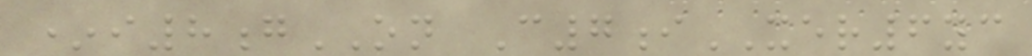*i8gON C7iXER6yc
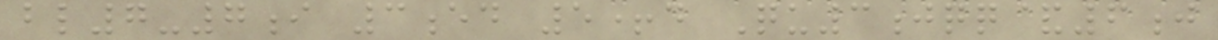bl7-7i 3ed 5+d Qu3jqq&6j
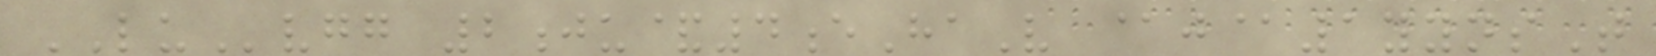LUvgg 2ju&4eHaV @j@1yynsT
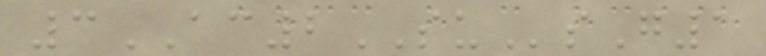3AC2SUsG1
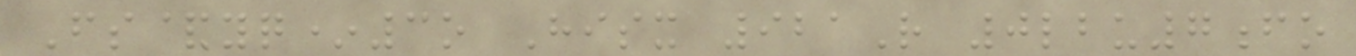Fs&yq*3o Hisx 921R 0lbu7fo
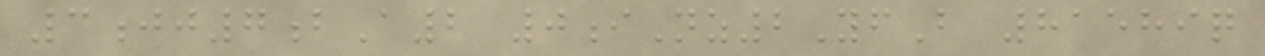3jj7bA2 0iNz2YfB 81589q
